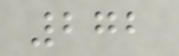272
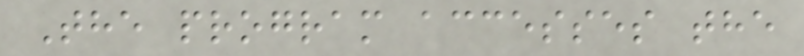The program accesses the
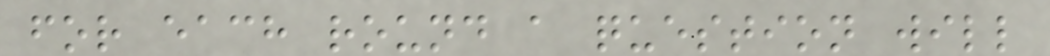for each round a question will
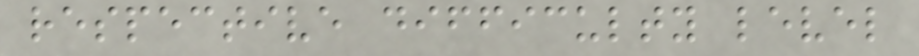respective difficulty level
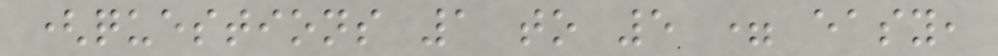(questions 1 to 5 = easy,
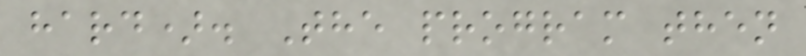hard). The program then
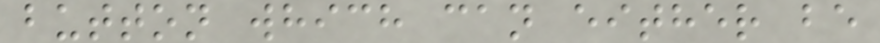button which can either be
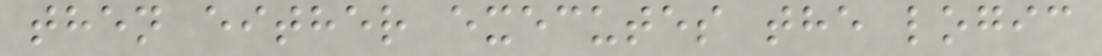then either executes the logic
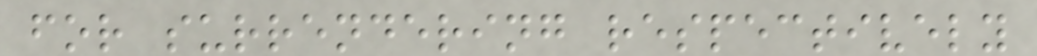for surrendering respectively
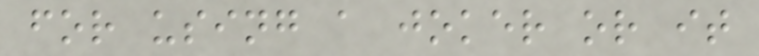for using a joker or it
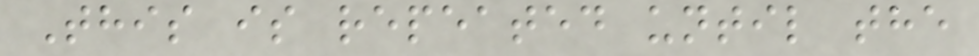This is repeated until the
